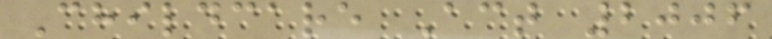Childcare Act 2006
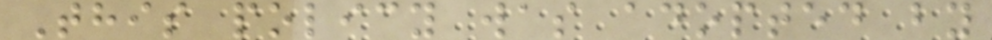This policy was adopted by
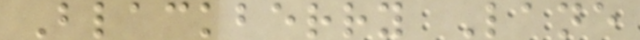Blackberry Lane
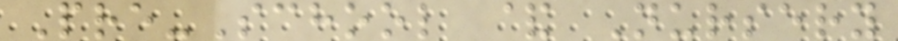Pre-School & Nursery
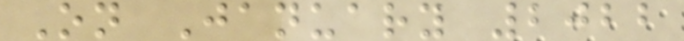On January 2022
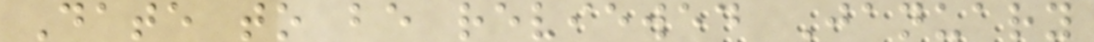Date to be reviewed January
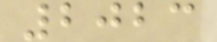2023
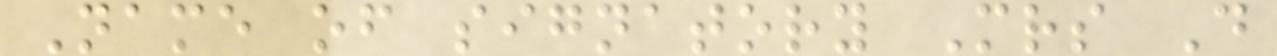Name of signatory Mrs D
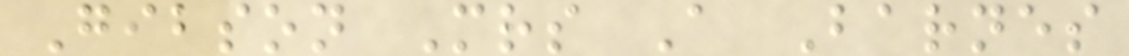Gibson Mrs A Barnes
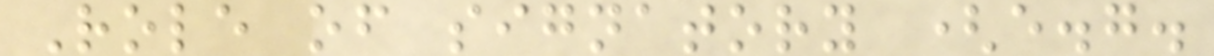Role of signatory (e.g.
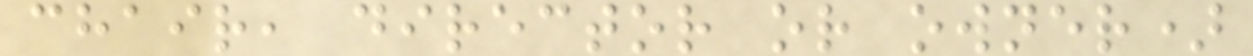chair, director or owner)
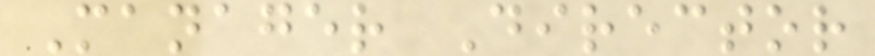Manager Director
